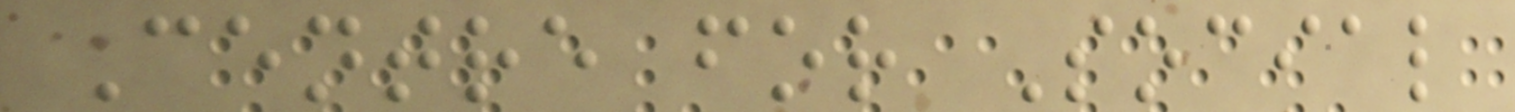Centre for Social
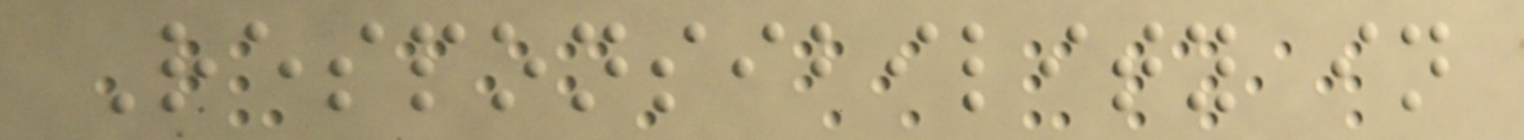Responsibility in
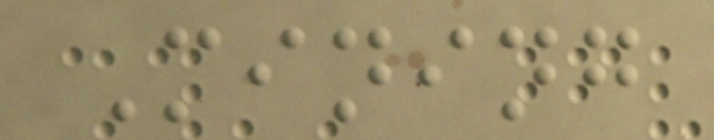Mining
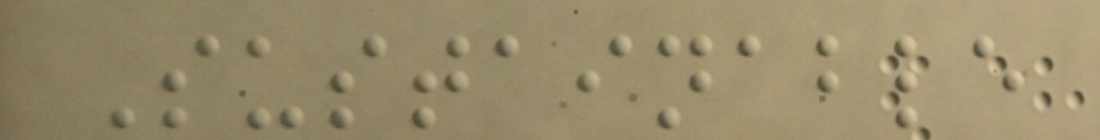Sustainable
